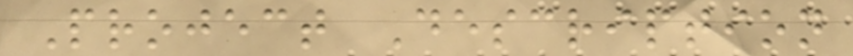Project Description
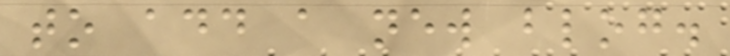to add a new blog.
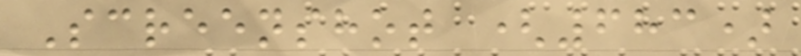Screenshot (683)
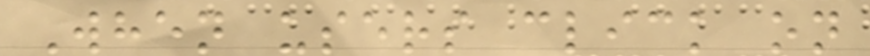When users click on
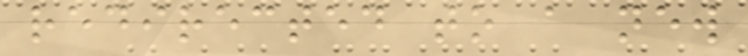redirected to a new
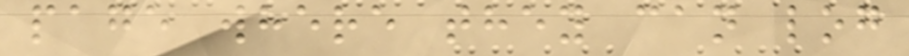page where they can log
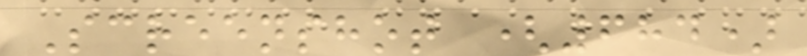Screenshot (684)
